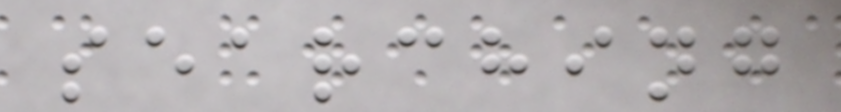searching
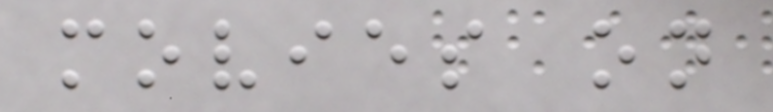movies on
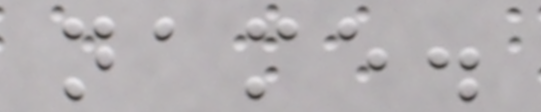name.
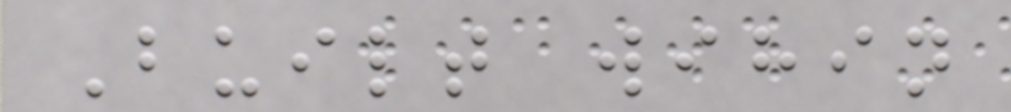Built wihin
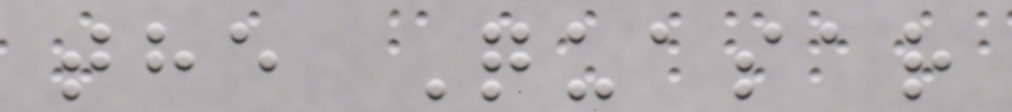the Quasar
